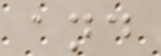and
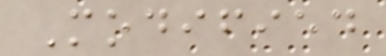Modified
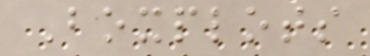Boxplots
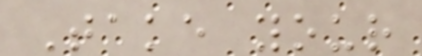Take your
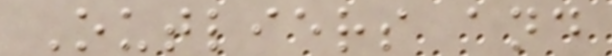Outliers and
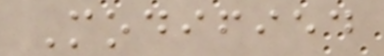Modified
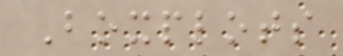Boxplots
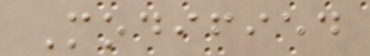Modified
